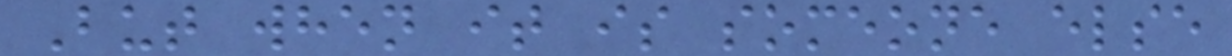But when it is someone else
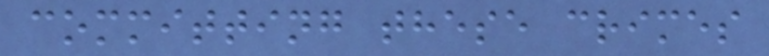committing these crimes
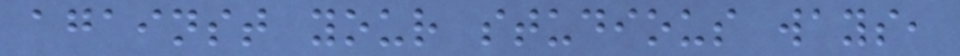against your studious ways,
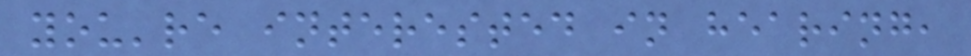you're interested in hearing,
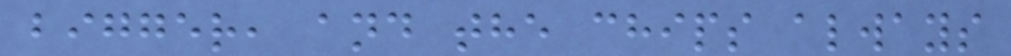bigger, and the chips always
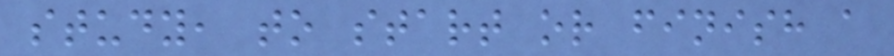study, to start or finish a
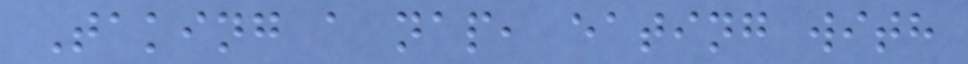Taking a nap, eating with
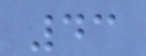43
